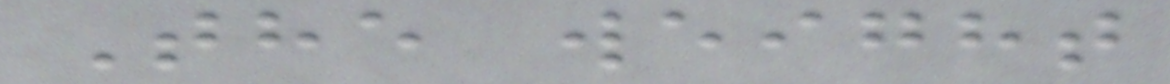The weight
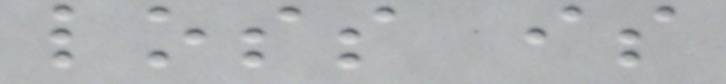loss is
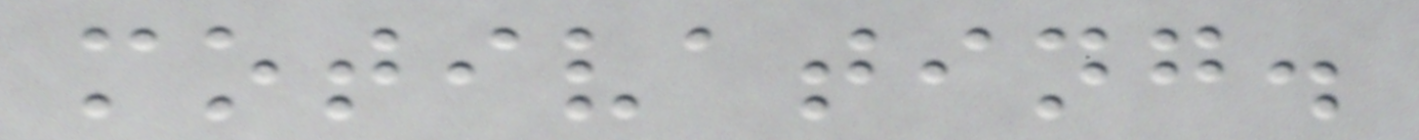motivating.
